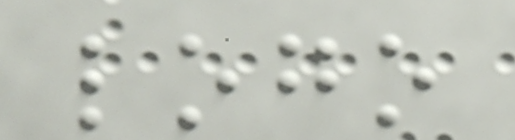logo
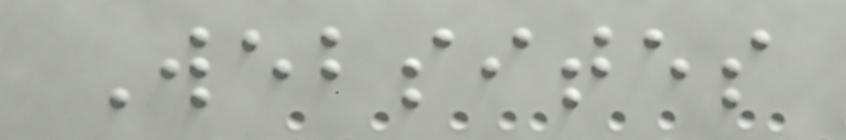Websites
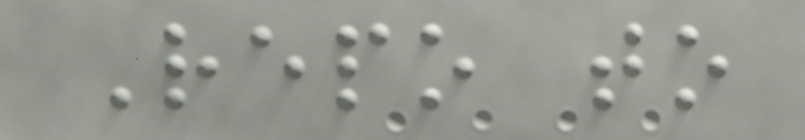Repo to
